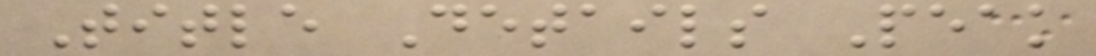Title Details Peak
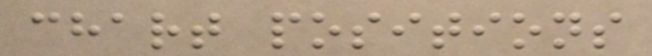chart positions
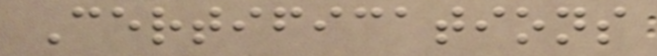Certifications
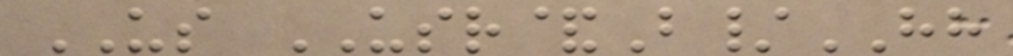US USR&B/HH
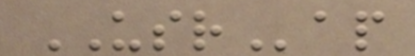USRap
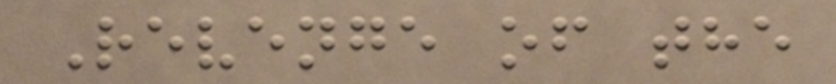Revenge of the
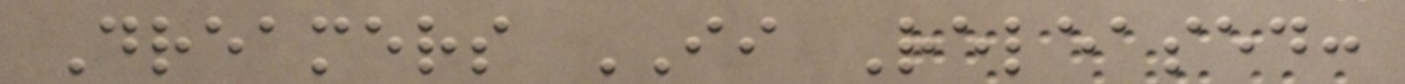Dreamers II Released:
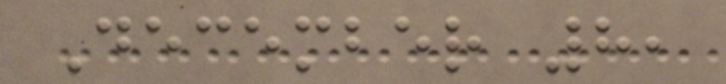December 8,
